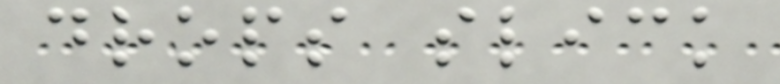drops slick
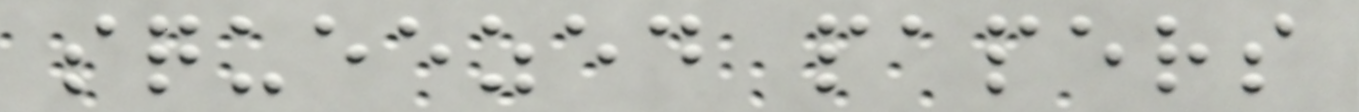squeezed papers
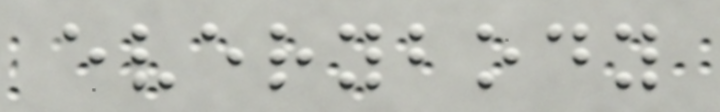everybody
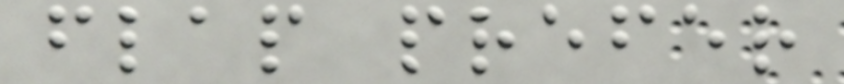flap prefer
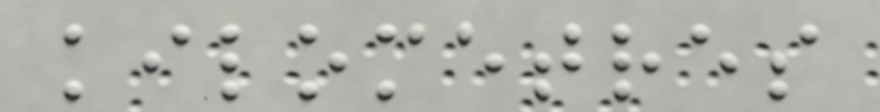kilometres
